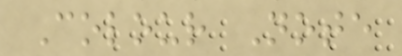Colour Note
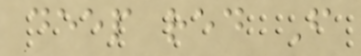deep red F
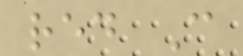red C
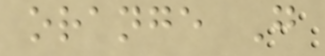orange G
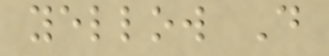yellow D
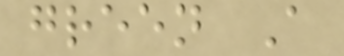green A
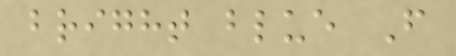bright blue F
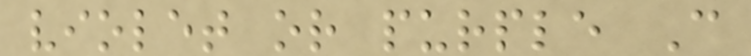violet or purple C
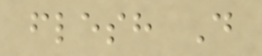flesh D
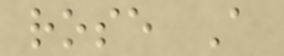rose A
